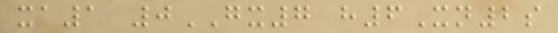xa1 0GX7 h6Xn2s
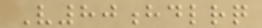V80hdlrq
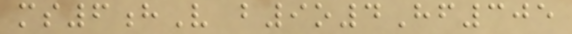ms6hV b9o4Hf305
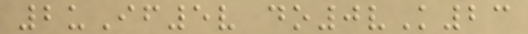2uIf5v do0vK23
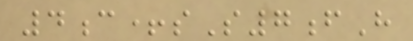4c+sS7fH
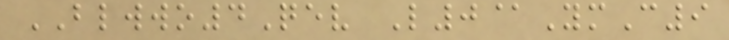BLWWO4Qev L0@YmC9
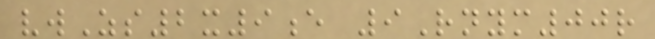vwZs2x9e 9Rnym00r
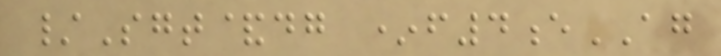/Sgt&dg *f4eAG
